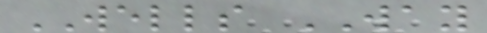WELLS WAY
